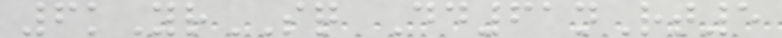6kYrSQ Dd61nRt5
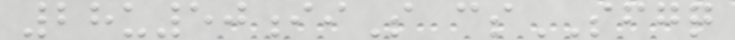28u50iiS csSFGQ
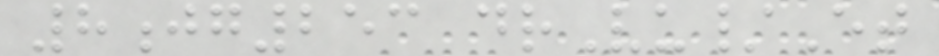8jg253 drVu/Et
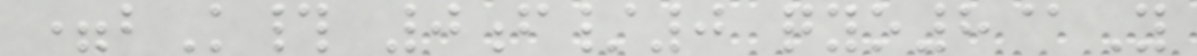=bK# 0f/0 qyo8@Y
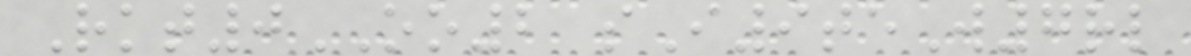Rkt0OO2 sI9teW7rl
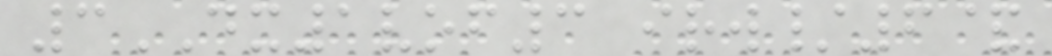3DX1vof3 irw/6&
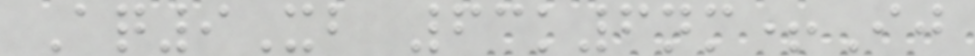Aq9Xb 63k6nm+Ij
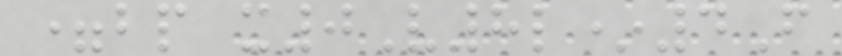=bp x0V8l*4F
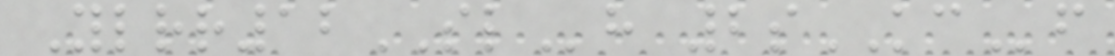Ylrr12SLh 2sKCf
